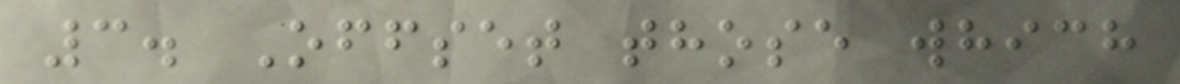3. Offset those which
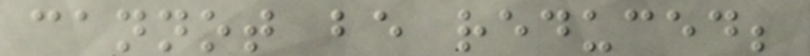cannot be reduced;
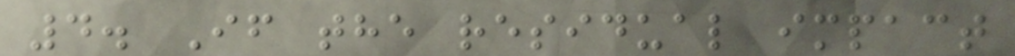4. If the residual impact
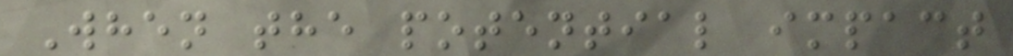When the potential impact
